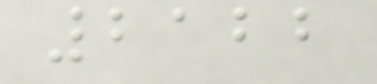2122
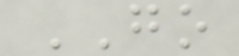GO
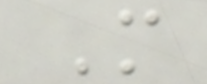M
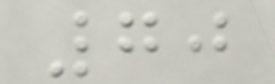70
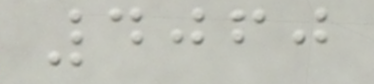4060
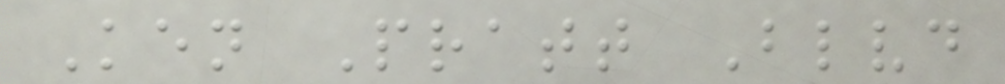Ken Pratt Blvd
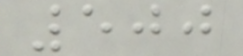500
